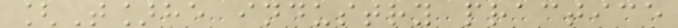[T]he industry practice
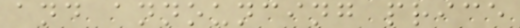and announcing price
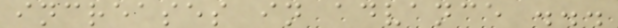increases in advance ...
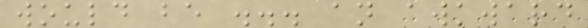would be ... an awkward
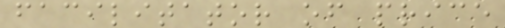facilitator of price
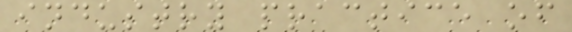industry practice of
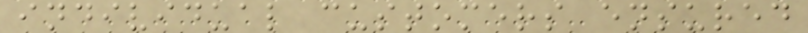individual customers ensured
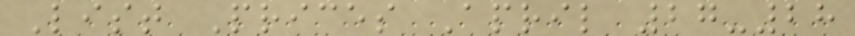List Prices April 27-28
